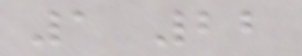1 22
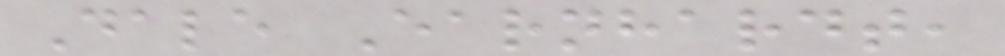Dale Earnhardt,
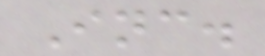Inc.
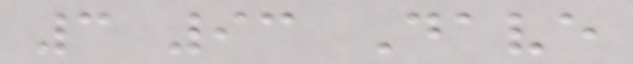3 93 Dave
